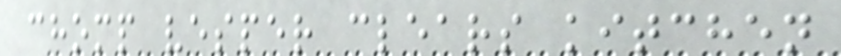chomp vesper clears kitchen
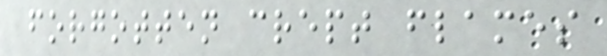forgotten crept flames
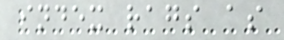index rags as
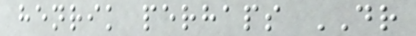henrik perhaps DR
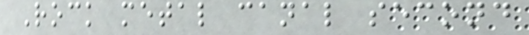Rock metal canal second
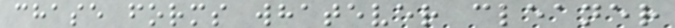chase forms whatever cleaner
